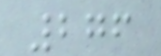276
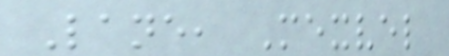Lane, Mexvel
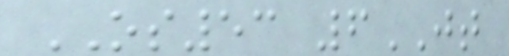OS53 6JT
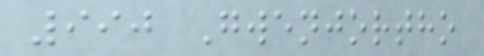990 Gwenjortho
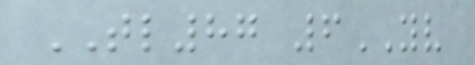TL87 6YV
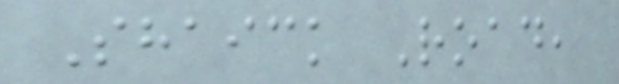Shaick Road,
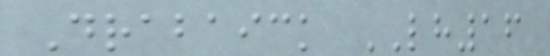Drabaick LH16
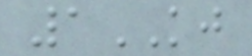1KJ
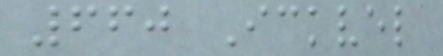660 Ickvel
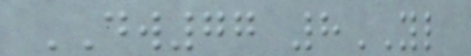DW77 8YL
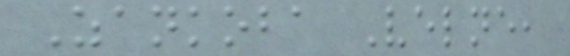Zankoba Velne,
